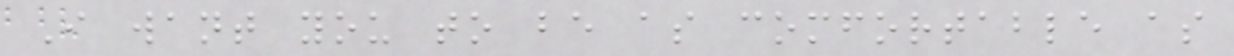I want you to be as comfortable as
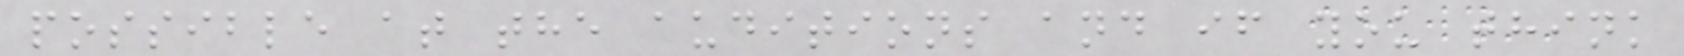possible at the auditions and if you think
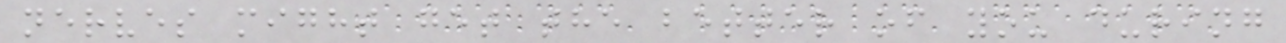nerves might get the better of you during
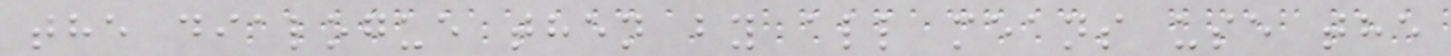the dialogue then by all means use the
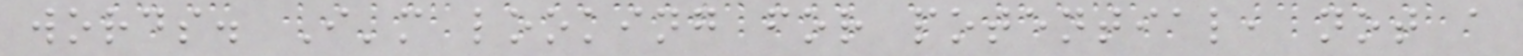words. I'm looking for potential, not a
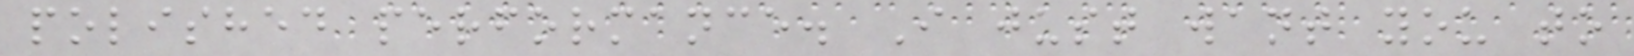polished performance. I just want you to
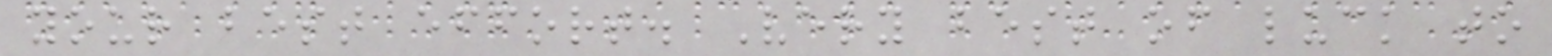your best effort. Very best of luck to
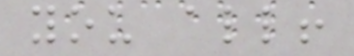you all!
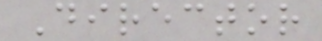Director
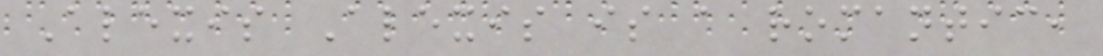Alexis Alexis is a romantic,
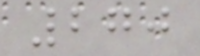270
